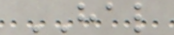HAL
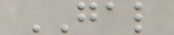GAL
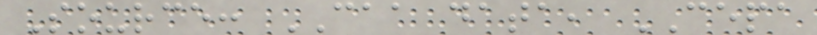Source: CAA data, CEPA
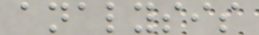analysis
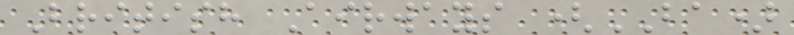British Airways (BA)
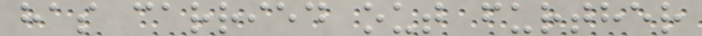has carried out further
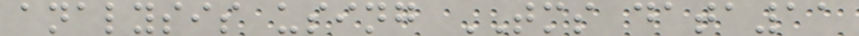analysis using TMS data11
